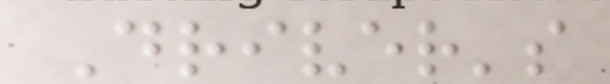Driver's
